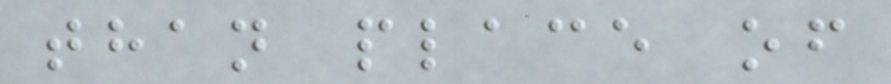than place of
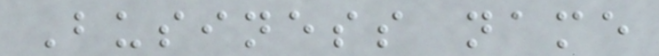Business name
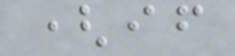(if
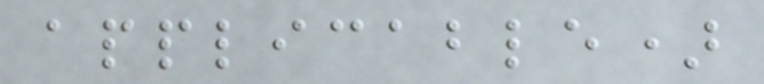applicable)
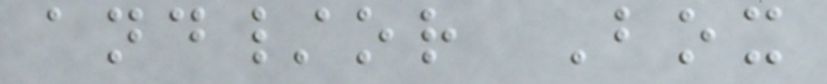and/or Box
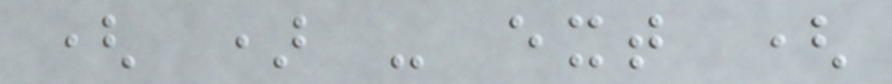( ) - ext (
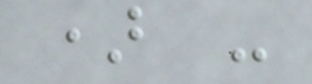) -
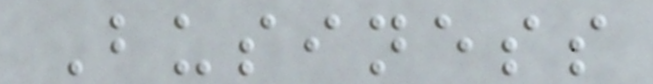Business
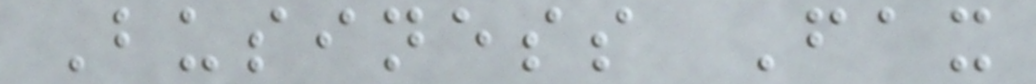Business Fax
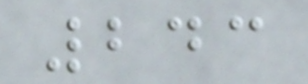243
